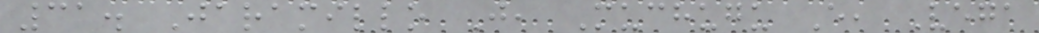31. Jaramillo J, Muchugu E, Vega
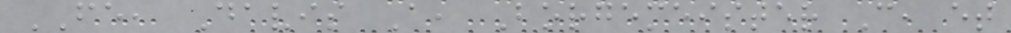FE, Davis A, Borgemeister C, et
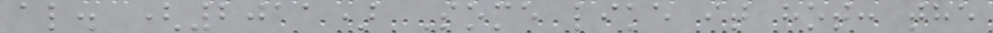al. (2011) Some like it hot: the
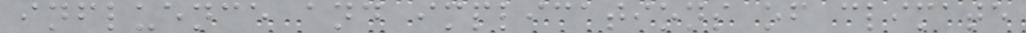influence and implications of climate
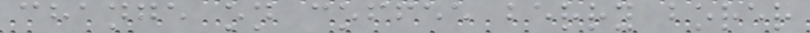change on coffee berry borer
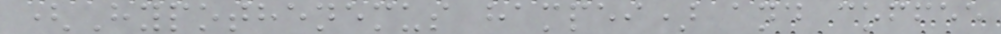(Hypothenemus hampei) and coffee
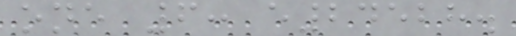one 6: e24528.
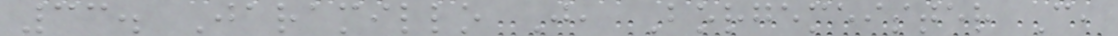33. Jaramillo J, Borgemeister C,
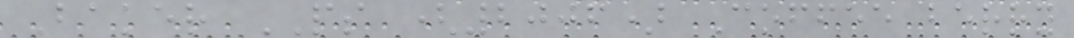Baker PS (2006) Coffee berry
